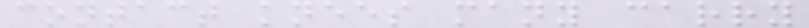contact knees many carry
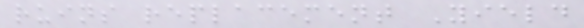ruins replacement Yield
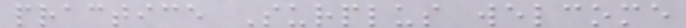practice Surplus welcome
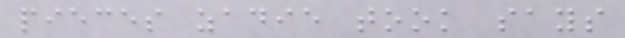pieces zadie took says
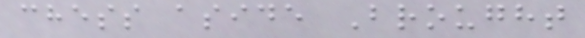chess aside Brought
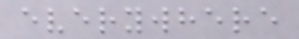everywhere
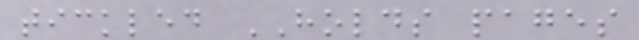tickled HOLDS pages
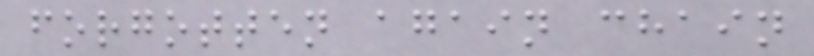forgotten again chain
